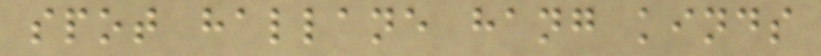spot hallane hang kinds
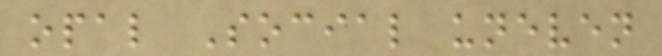opal Social uneven
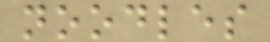noodles
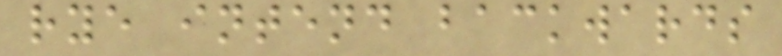rye intend backwards
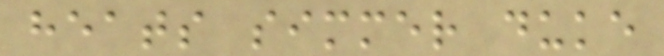heats simmer duke
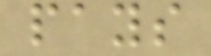pays
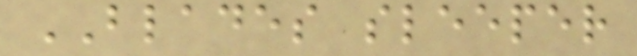BLADES sleeper
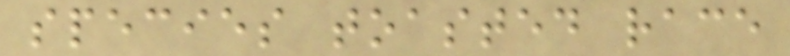species toasted race
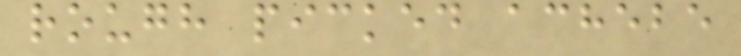rough picked achebe
